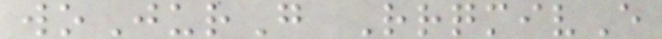woJurG RrqmivE
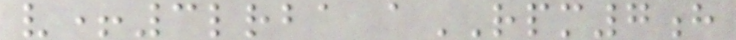v+3lrba aRPM7h
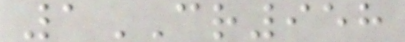1CR958
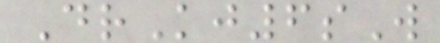DrKj6sW
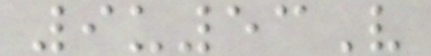9u53V
